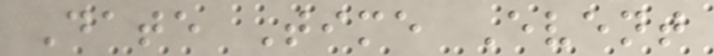Date Time Event
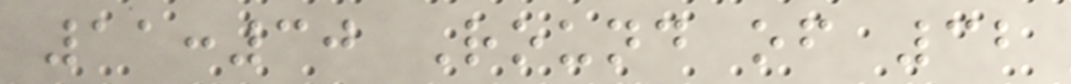11:30 Round of 32
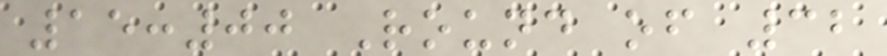15:00 Round of 32
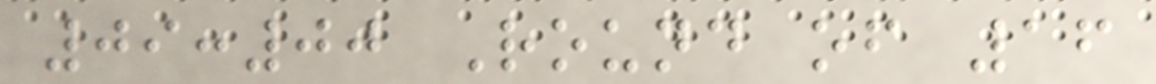09:00 Round of 16
